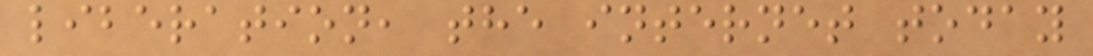liberation, the internet today
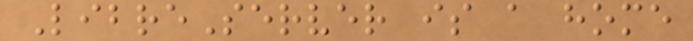LibreServer is a home
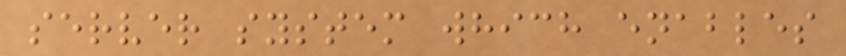server system which enables
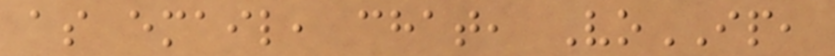as email, chat, VoIP,
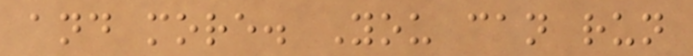and more. You can run
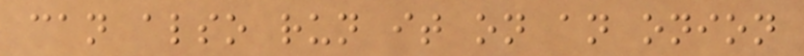can also run it on an onion
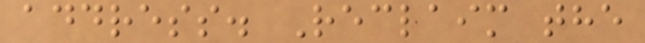address. Reclaim the
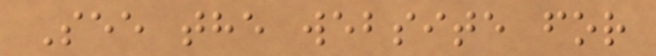See the website for
